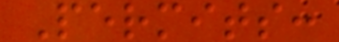Permits:
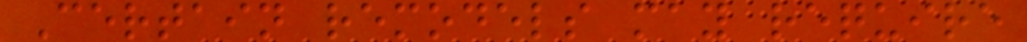Certain remodels may require
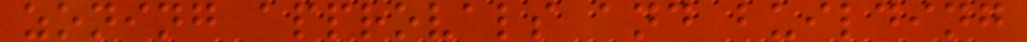zoning approvals and building
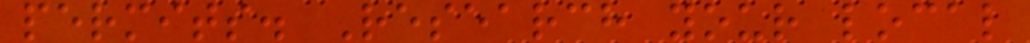permits. Research your local
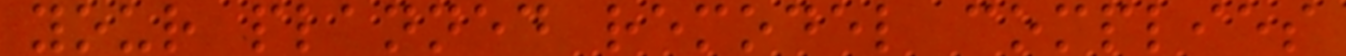your planned remodel complies
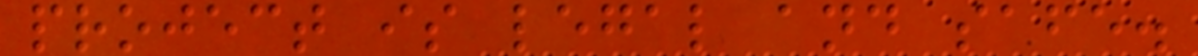project is legal and safe.
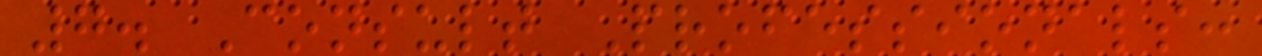7. Consult Professionals:
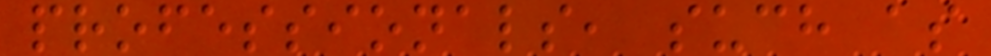professionals, such as
